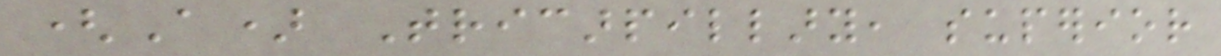(A) Tricarpillary, superior
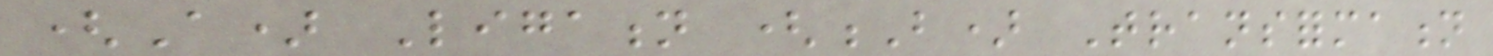(A) Ligation (B) Transformation
